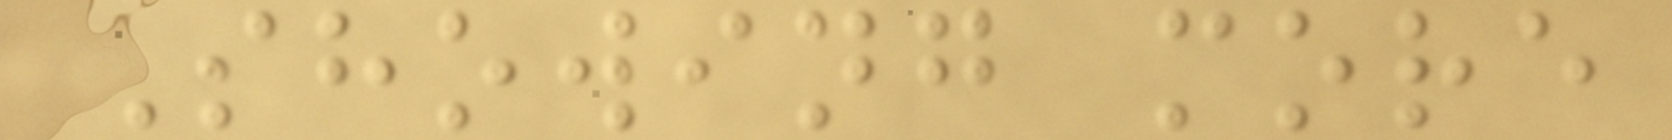Showing more
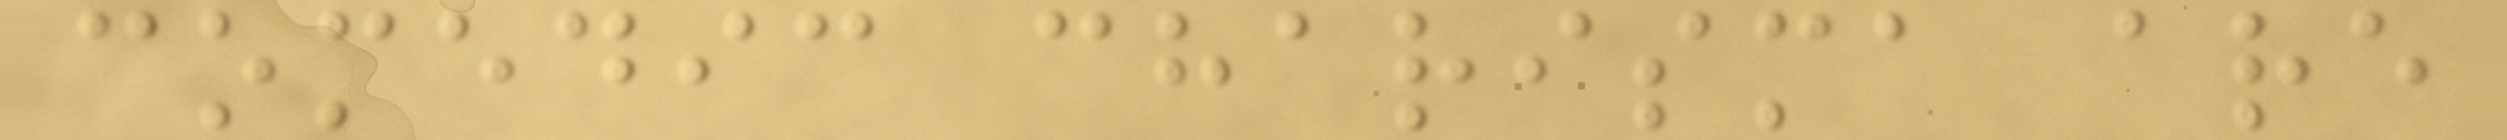comedic charisma are
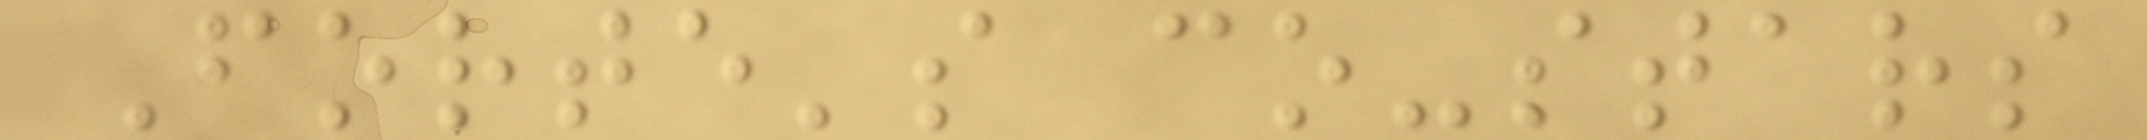Forte's co-stars
